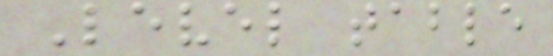Level table
